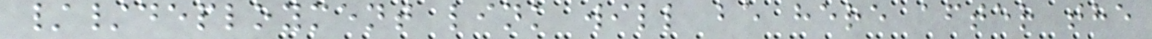//deployment link will be here after the
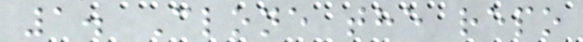1. Clone the repo
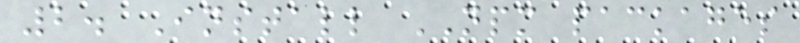2. Install NPM packages
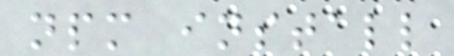npm install
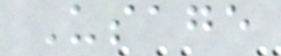Usage
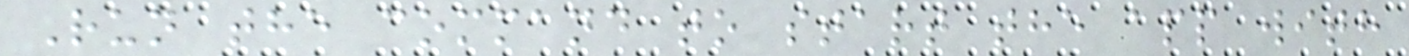Run the command to start the app with
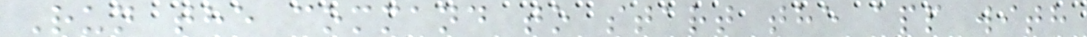Run the command to start the app with
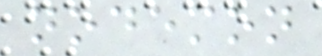nodemon
